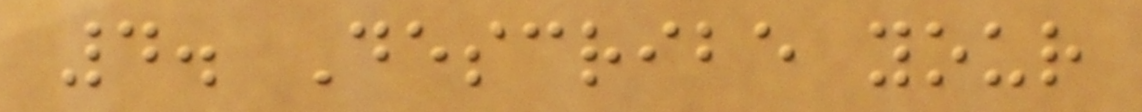4. Describe your
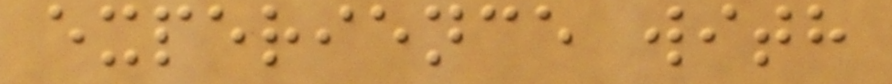experience with
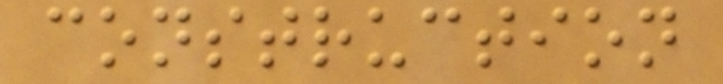construction
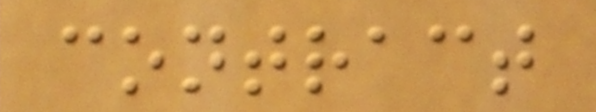contract
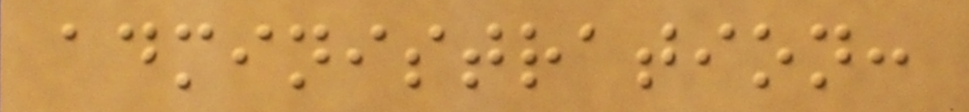administration:
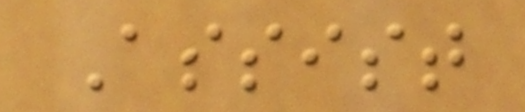Assist
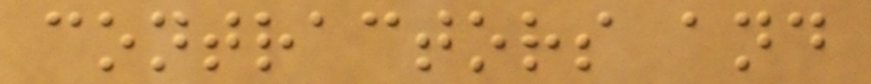contractors and
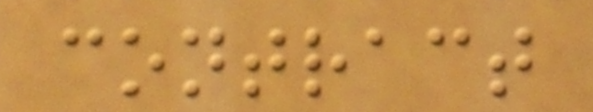contract
